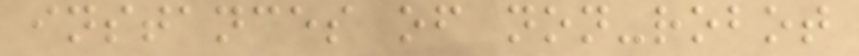instances of non-robot
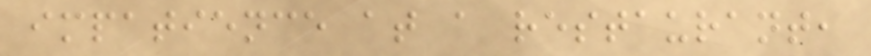impatience at a restaurant,
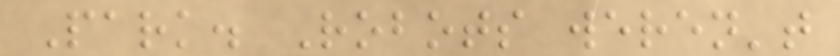Park. Robots weren't
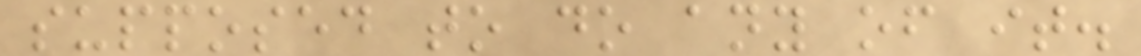supposed to do any of it.
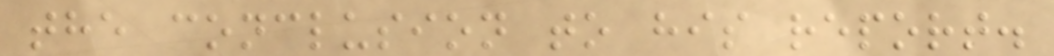the conclusion to his report.
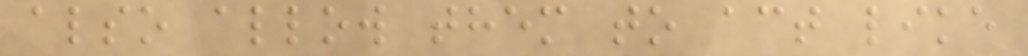also allow them to act like
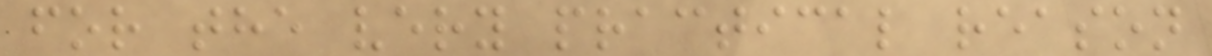for the very practical reason
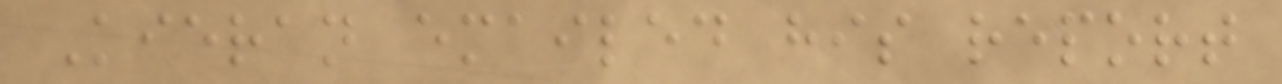Kieran emailed his report
